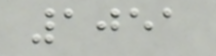1051
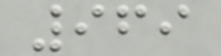969
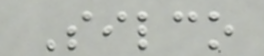Silco
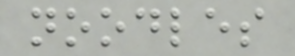noodles
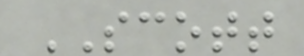SCOTT
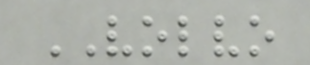VOLVO
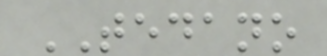TEDANO
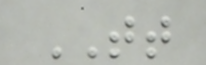TT
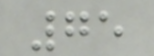75
